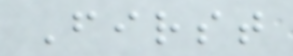First
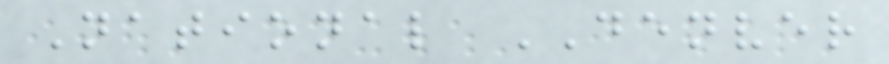National DENVER
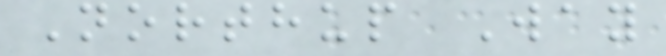Northup Way
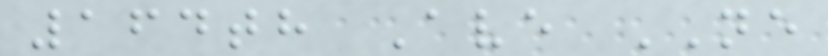164th Ave NE
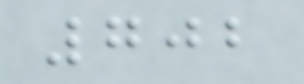702
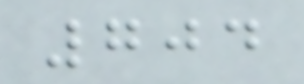704
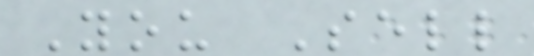You Sell
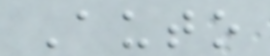Auto
